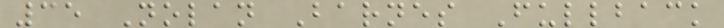35 Nolan Barnes Fullback
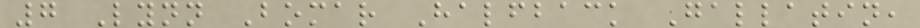7 Lynn Bomar Halfback Gallatin,
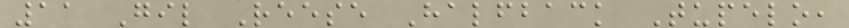11 Gil Reese Halfback Tupelo,
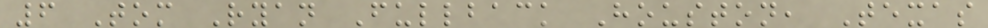6 Tom Ryan Fullback Houston, Texas
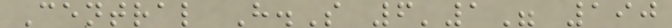Central H.S 6'1" 190
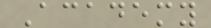Academy
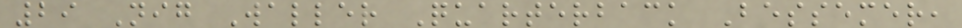29 Nig Waller Quarterback Bessemer,
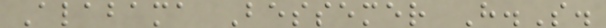Alabama Bessemer H.S.
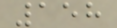158
